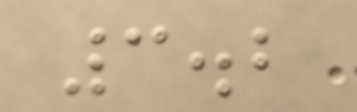3.2
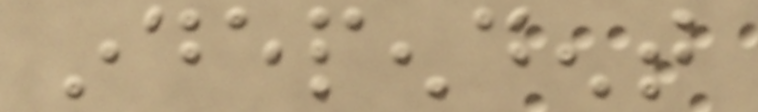independent
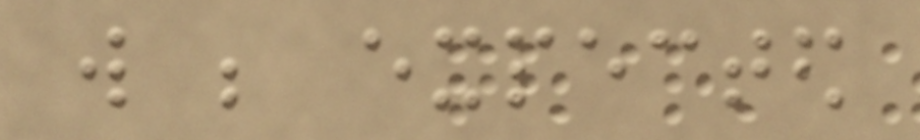will be expected
